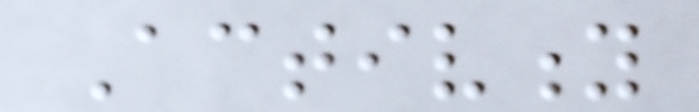Activity
